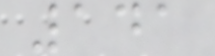141
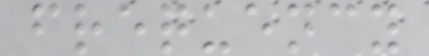frequency
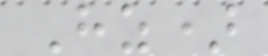Hz)
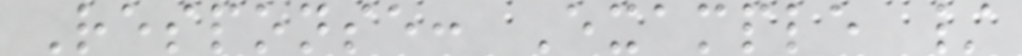Response: Example /
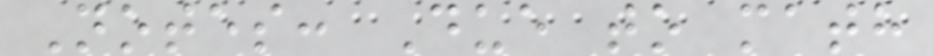Notes: Due to math
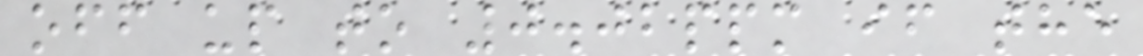off up to 0.02ppm if the
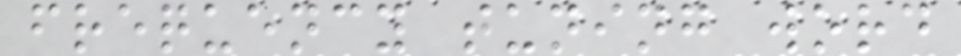frequency tuning word
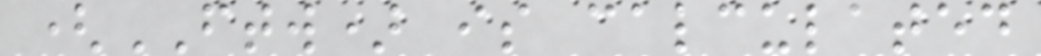(FTW) is calculated
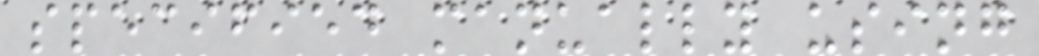specified manually using
